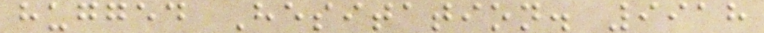hugged Hesitation. 9918
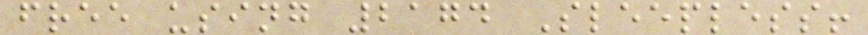free using 2174 Sleepless!
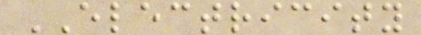ELECTRICITY
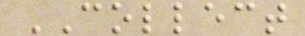COLLECT
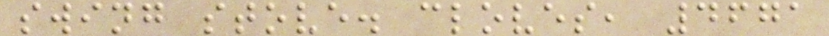swing stove. cloves, 4671
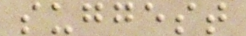suggest
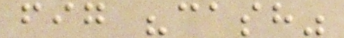fig "cash"
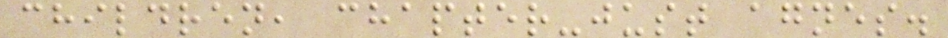children, chapter-just agnes.
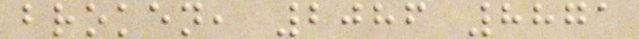broken, 2086 8871
